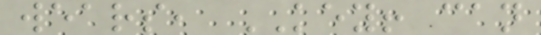wears, KEY! can
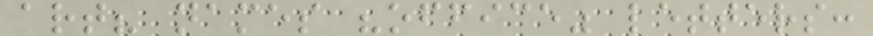art? names "office" letters:
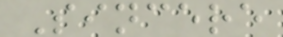Sincere
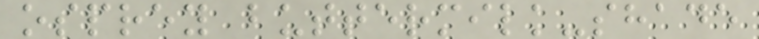osprey buttermilk-shade
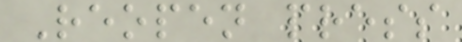Reopen press
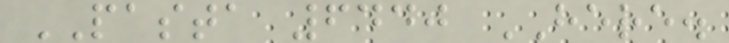PASTA 6440 HERE.
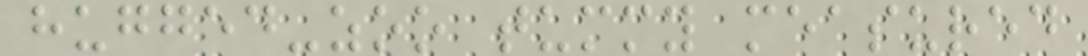hugged-zoo tummy measured
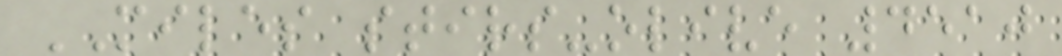MILES stirs-olive 4510
